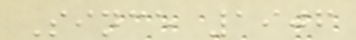Since 1906
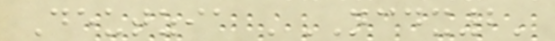Deutzia 'NCDX2'
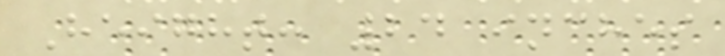Height: 24 inches
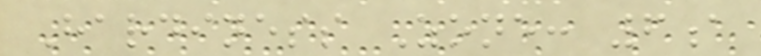Hardiness Zone: 6a
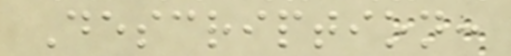Description:
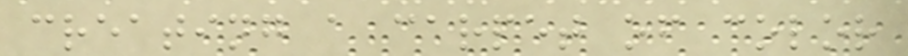creating a carpet of color
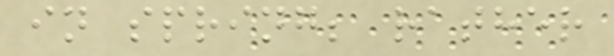in spring; rather
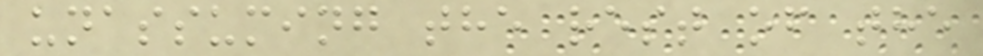unassuming the rest of the
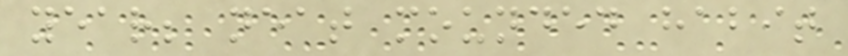year; neat mounded habit
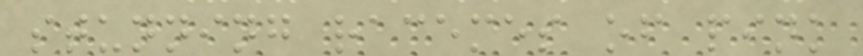stunning racemes of pink
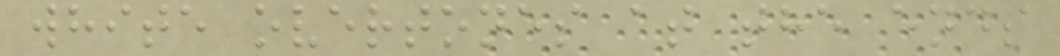white overtones at the ends
